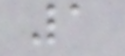1
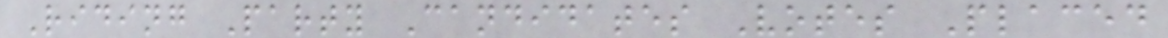Riding Party Candidates Votes Placed
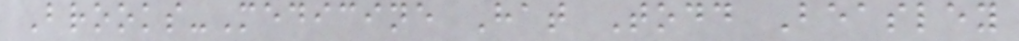Brooks-Medicine Hat Todd Beasley
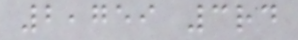2,759 3rd
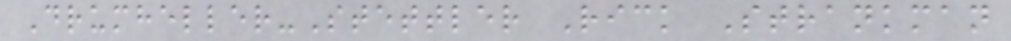Drumheller-Stettler Rick Strankman
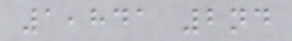1,841 2nd
